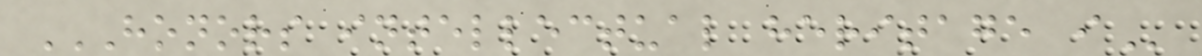HONORS INTELLECTUAL HERITAGE I
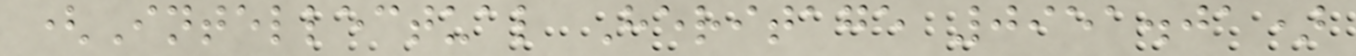(Intellectual Heritage 0951.01)
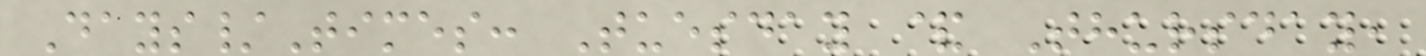Days/Times: Tuesday & Thursday,
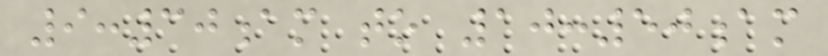9:30am to 10:50am
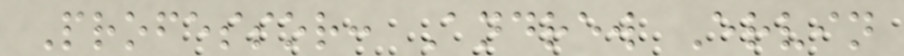Professor: Andrew Ervin
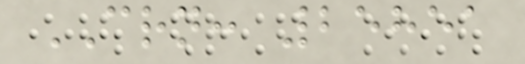CRN: 25851
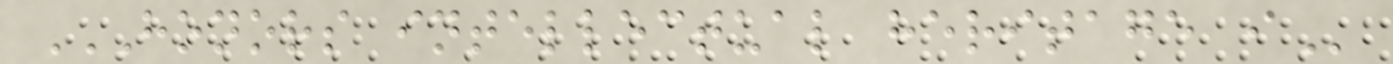HONORS INTELLECTUAL HERITAGE I
